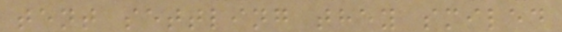tent settling they smiled
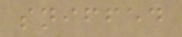sniffed
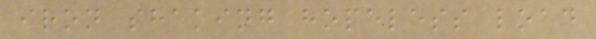iron shaking hopeless load
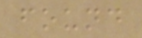found
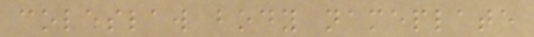coleslaw body nameplate
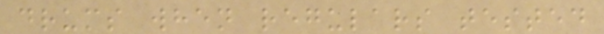drums when regulars tested
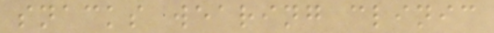snacks wearing clinic
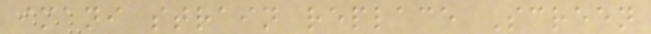imani strain replace Screen
